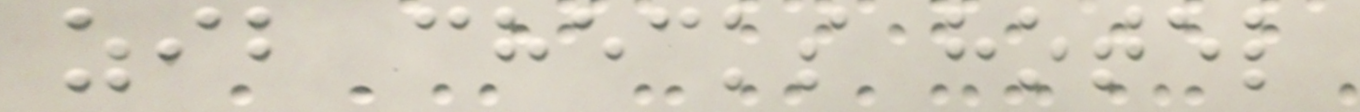zib checks hotel
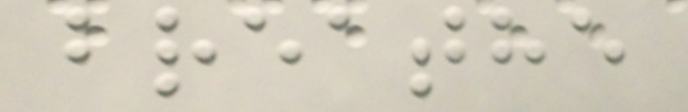breathe
